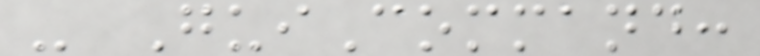- GuiCommand:
